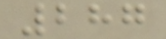287
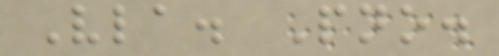Vla. Pno.
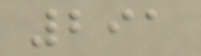291
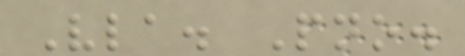Vla. Pno.
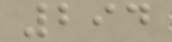294
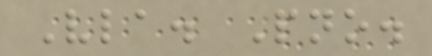Vla. Pno.
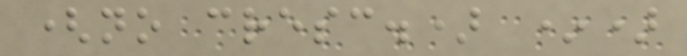(no cresc.) *)
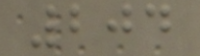204
